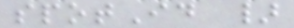spotId }
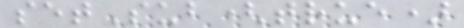setSub(true)
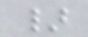}
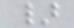}
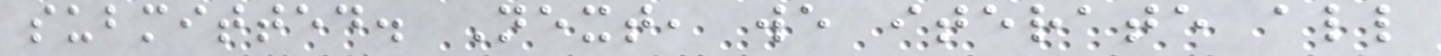submitted. Next, we iterate all
